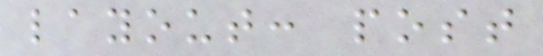layout: post
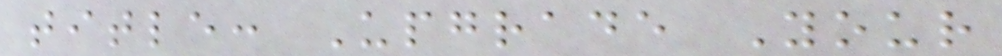title: Upgrade Your
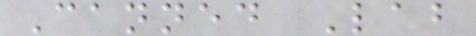Canned Lab
